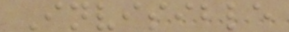Invisible
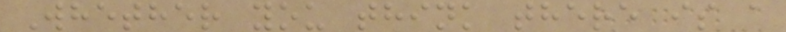Whether you think there is a
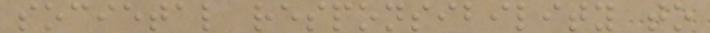societal responsibility to
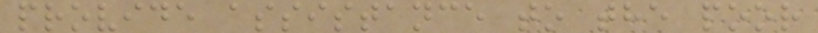provide assistance to the poor
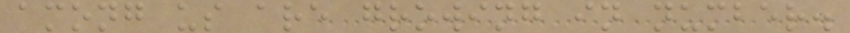among us are growing in number.
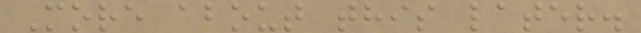More about this later.
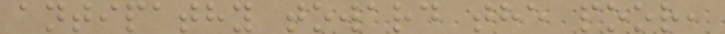antipathy toward the poor,
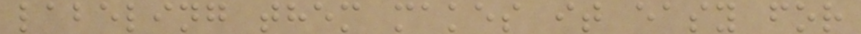labeling them makes it easy for
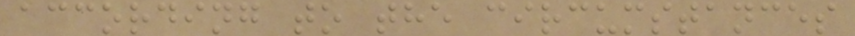according to the circumstances
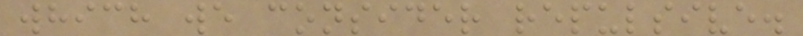which we consider repulsive.
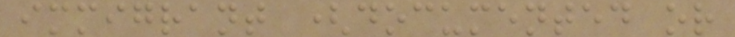immigrant (documented or
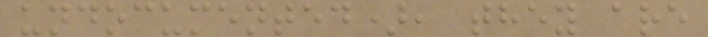undocumented), they are
